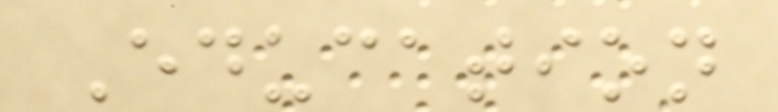Education
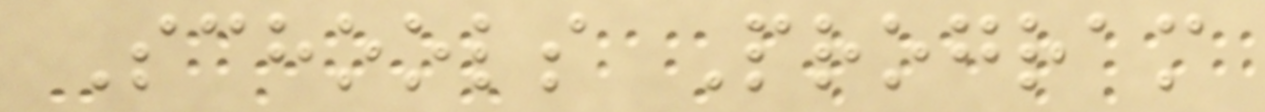Schools Program
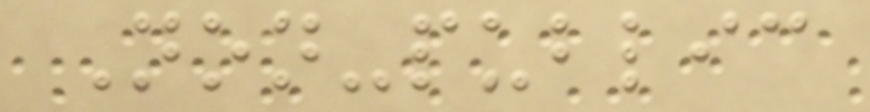Non-public
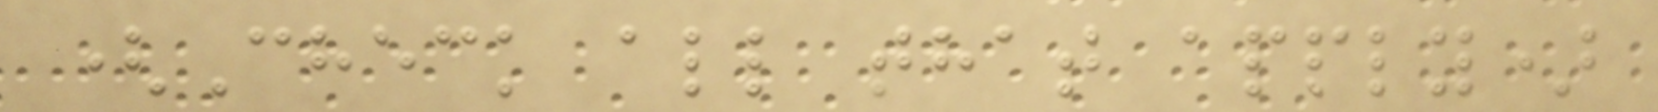(Check all that apply)
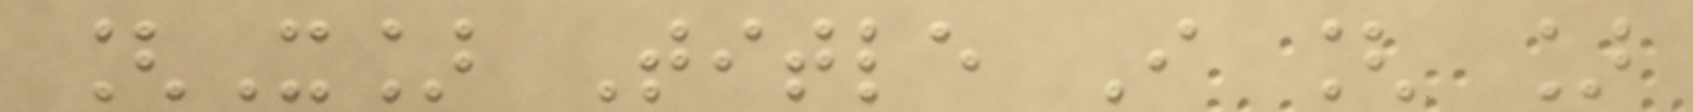[X] Title I [ ]
